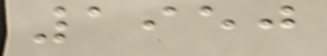1950
